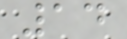14
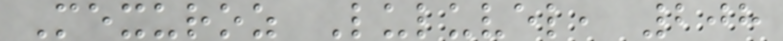Mexuroz Luluvel, 208
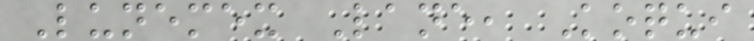Lunemex Lane, Koqui
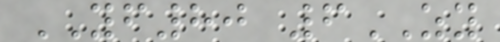YF80 6ZY
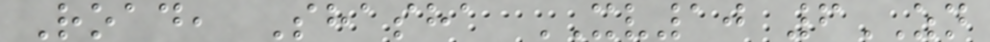Road, Shasha XV10 6ZN
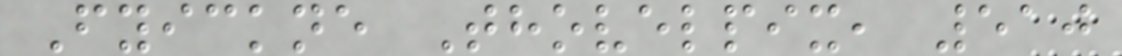Fyickne Thovelpix, 510
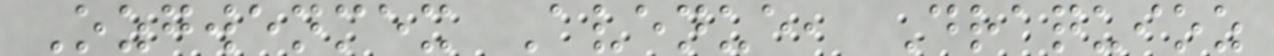Ozgwenmex Avenue, Draquioz
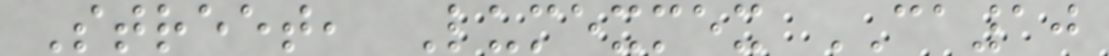Street, Lumexmex CA10
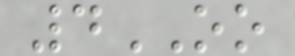4OO
